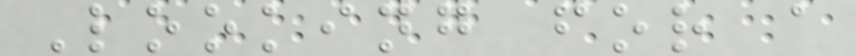Looking for a
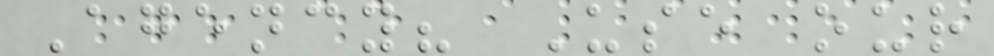Agency? Use our
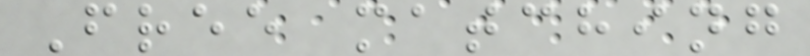Free matching
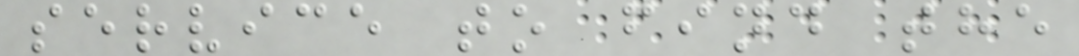service to find the
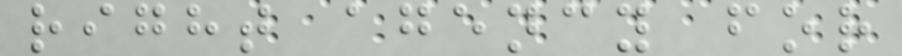right agency for
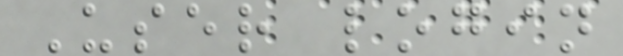User login
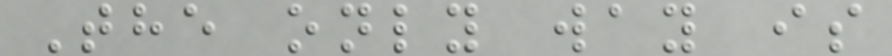The only way is
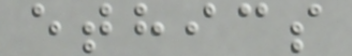ethics
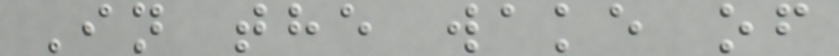In the wake of
